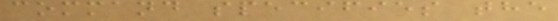command specifies the
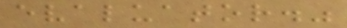evaluator."
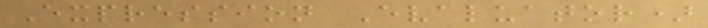Expression Evaluator)
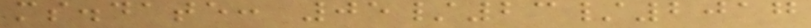ms.date: 05/23/2017
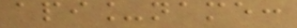api_name:
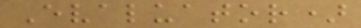Evaluator)
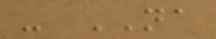- NA
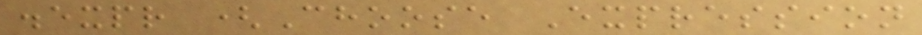.expr (Choose Expression
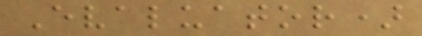Evaluator)
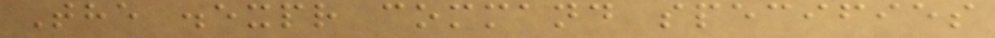The .expr command specifies
